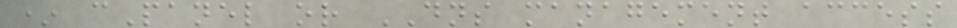* cPanel or DNS management access
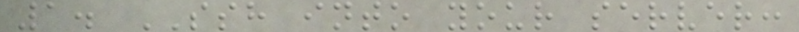1. SSH into your server:
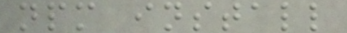npm install
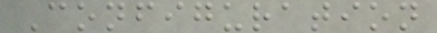Configuration
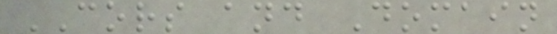CORS and Domain
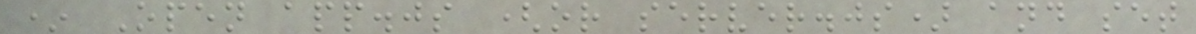* Open app.js (or server.js) and set
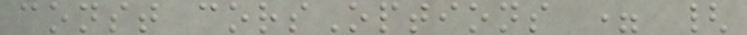const corsOptions = {
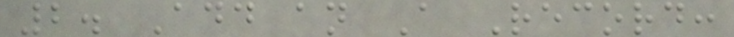2. Add an A Record:
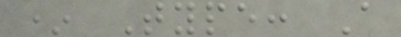* Type: A
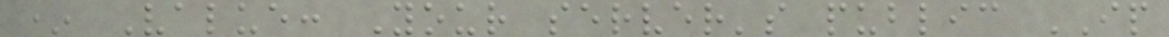* Value: Your server's public IP
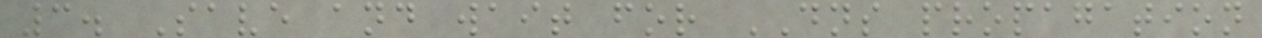3. Save and wait for DNS propagation
